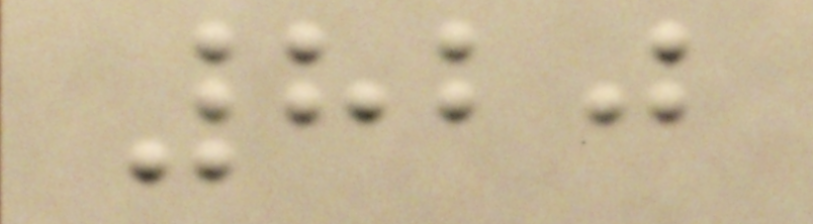820
